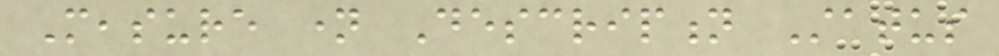Measure name Description Status
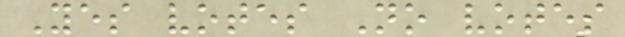Yes votes No votes
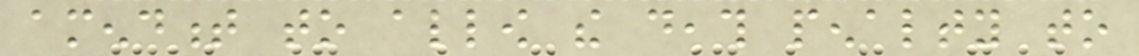amendment to allow the death penalty to
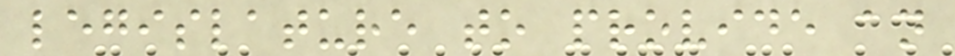legislature to provide an
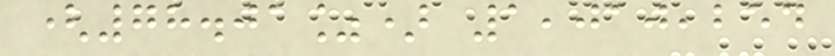(78.01%) 1,010,254
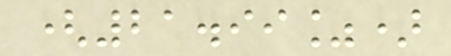(21.99%)
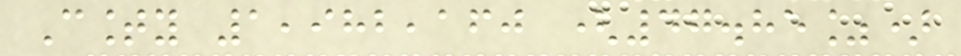County 1,982,160 (47.85%)
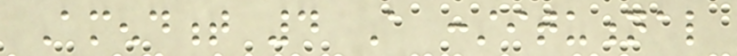Amendment 4 A constitutional
